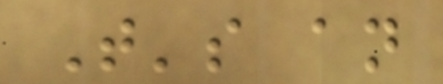That's an
